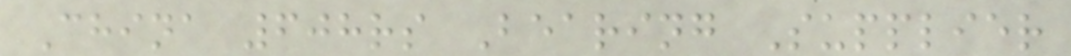China 608rs Bearing Supplier
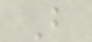B
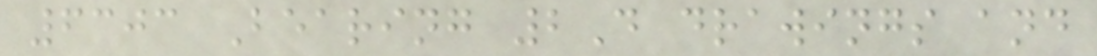6303 Bearing 2D drawings and
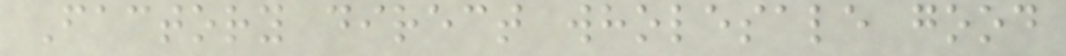Factory direct wholesale good
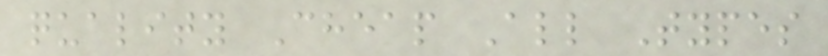quality Cheap All Types
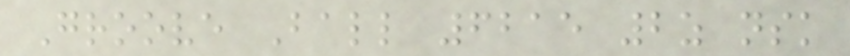Groove Ball 6215 2z nsk
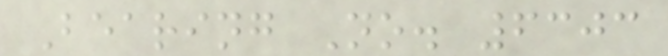Bearing No. 6303
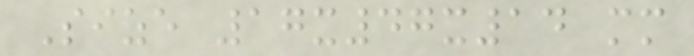Size 17x47x14 mm
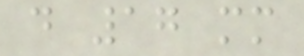d 17 mm
